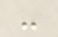-
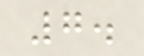7.
